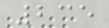235
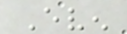Even
